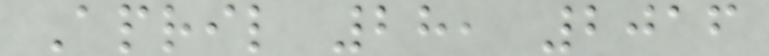April 28, 2016
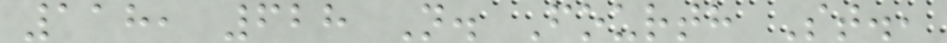118, 628 N. Fourth St.,
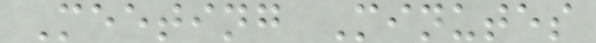Meeting Minutes
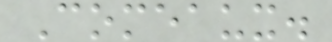Comeaux.
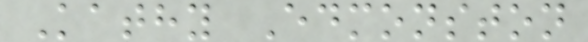Kathy Edmonston
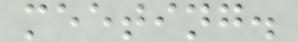meeting.
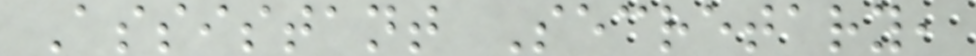Assistant Secretary,
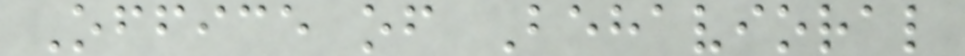Office of Behavioral
